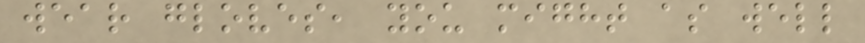wear gloves, you might as well
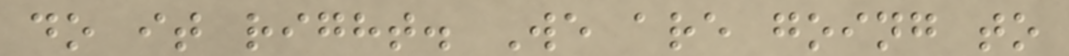do it right. We are going to
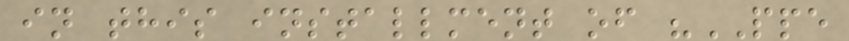in this installment of "PPE
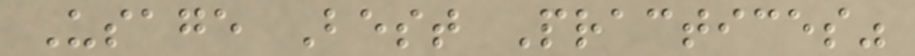Usage Best Practices"
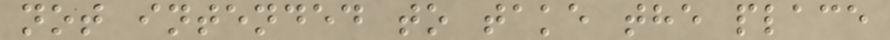not intended to take the place
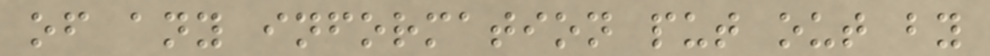of any information put out by
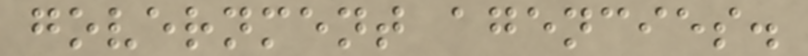government agencies.
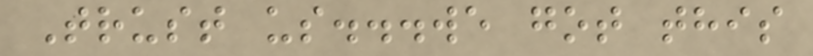Trust us...we got this
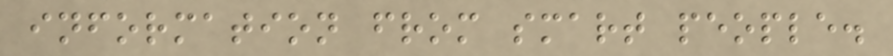information from smart people.
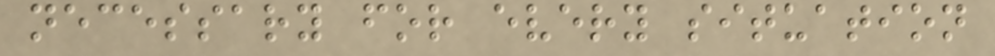necessary for every situation
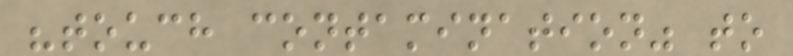"touch contamination" to
